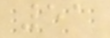51
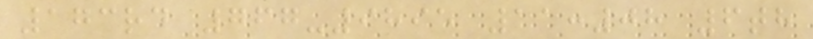173rd 767-9895 11:08 6th
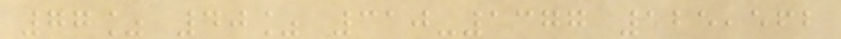77% 40% 310-1377 125,562
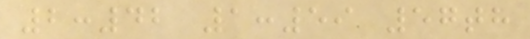2:42 1:59 57th
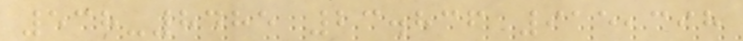538-8485 23.836 915,398
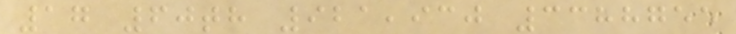17 60th 921,930 3388755
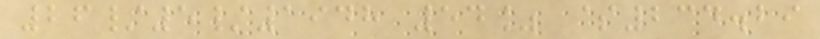26/5/1948 54% $234.29
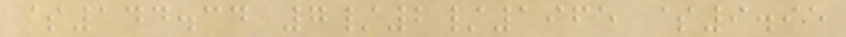$144.34 7/2/1965 $9.95
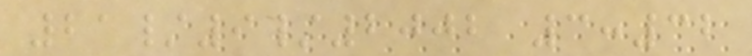21/9/2002 3:32
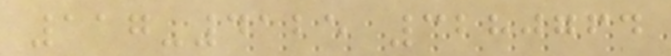117-4125 3280764
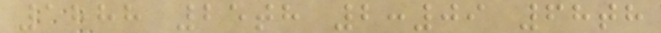1888 25th 2:09 68th
